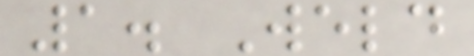1. Weld
